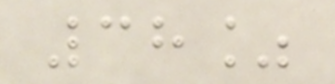38%
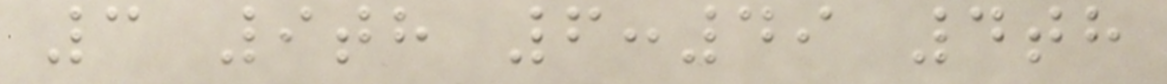3 9th 6:49 4th
